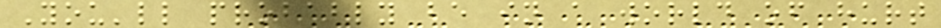You'll probably be in a world of hurt
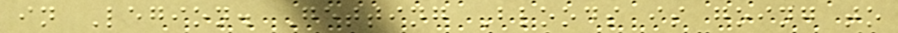in Legion. Getting Bloods is going to
